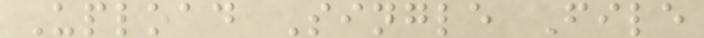Upload Single File
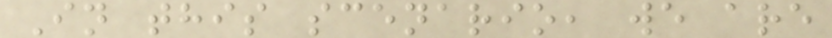In this scenario, we are
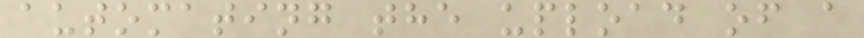automating the upload of a
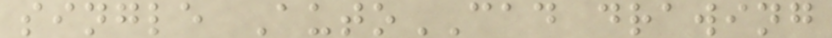single AutoCAD drawing
